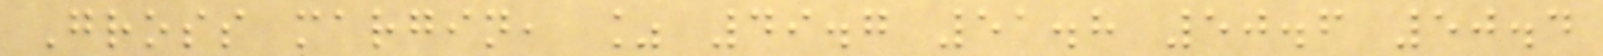Gross margin, % 49.7 51.8 50.6 50.4
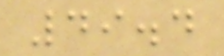49.4
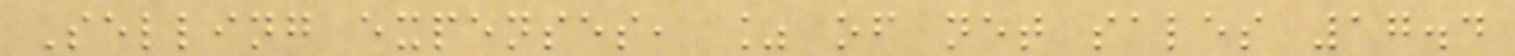Selling expenses, % of net sales 17.4
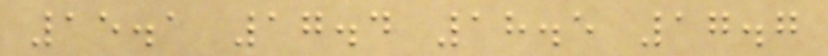15.1 17.4 18.5 17.7
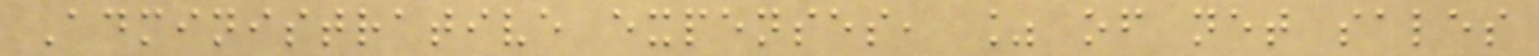Administrative expenses, % of net sales
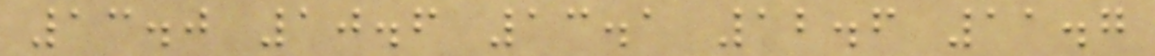13.0 10.6 13.1 12.6 11.7
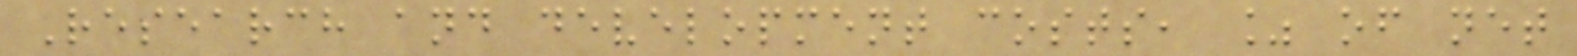Research and development costs, % of net
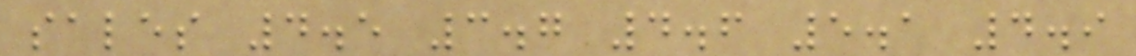sales 4.5 3.7 4.6 5.1 4.9
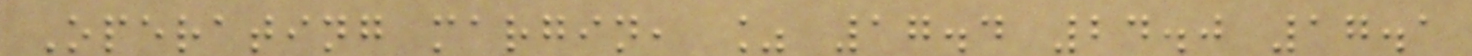Operating margin, % 17.4 24.0 17.1
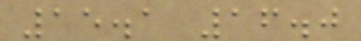15.1 16.0
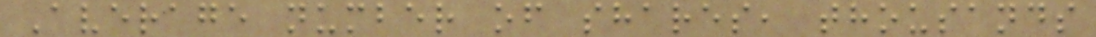Average number of shares, thousands
